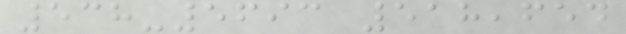538-5693 518,654
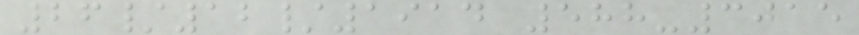26/12/1914 588-3015
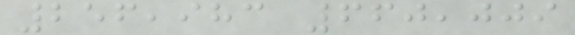256,983 660,009
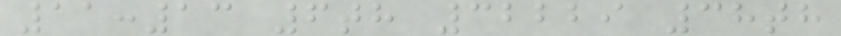11:13 6th 32229 38th
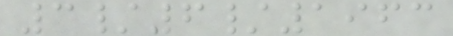3/6/1963
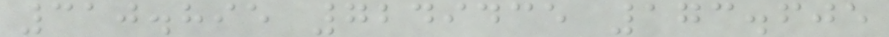310.895 7249435 173.605
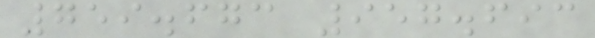759.673 957.693
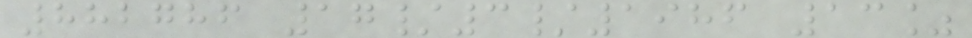882786 17/3/1986 13%
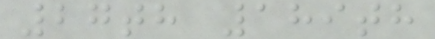27th 189th
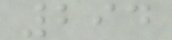294
